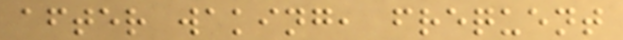after waking, frequent
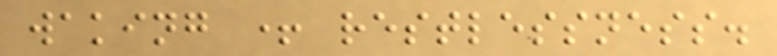waking + restlessness.
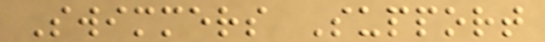Swimmers Support
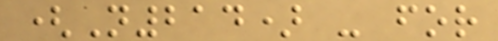(N214) - for
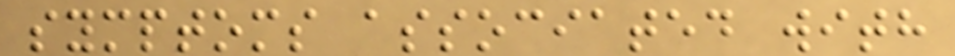symptoms associated with
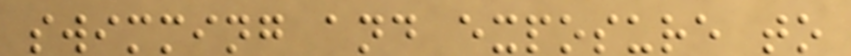swimming and exposure to
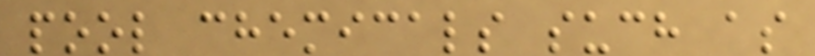pool chemicals such as
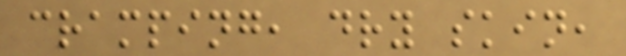cramping, dry skin,
